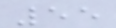55
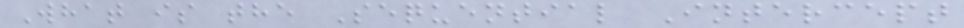What is the Sequential Intercept
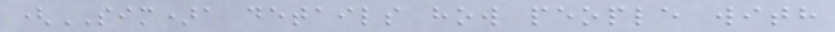(SIM)a details how people with
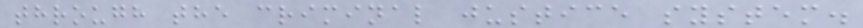through the criminal justice system.
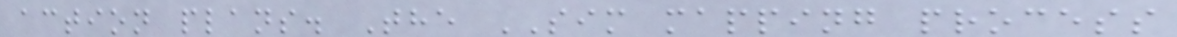action plans. The SIM mapping process
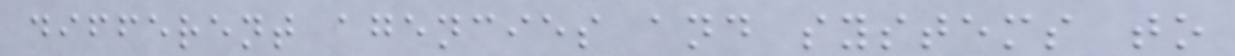different agencies and systems to
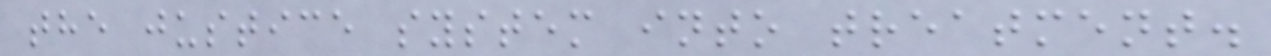the justice system into treatment.
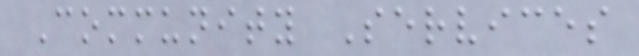Community Services
